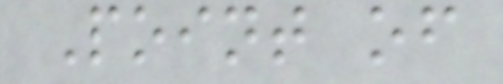Point of
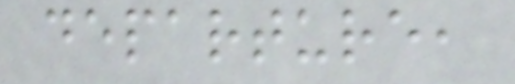departure,
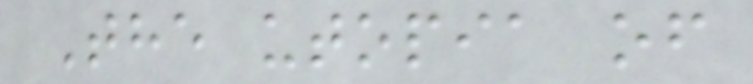The utopia of
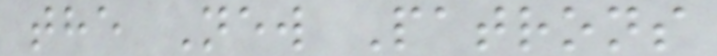the New Patrons
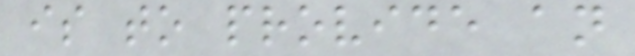is to provide an
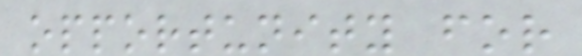opportunity for
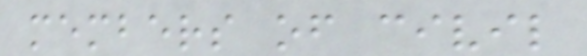members of civil
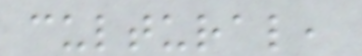cultural,
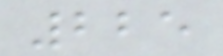225
